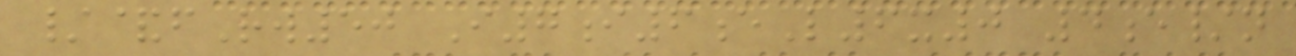/&fRw50 I7i6eL6x0 4e/n
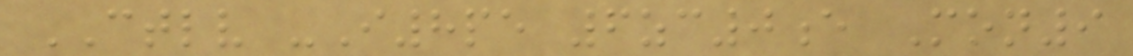CTLV -I8pe 6zc0e Mon9
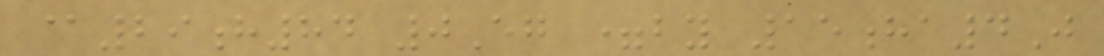@29h84 0Eg =by 15ha4J
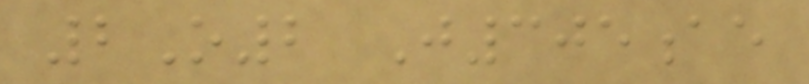2O2 J305ae
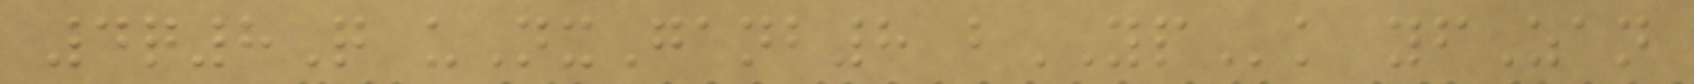4q8Q uNxGanb8 bYPk yfZan
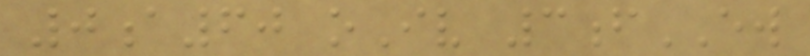0a60 oIv 3fEW
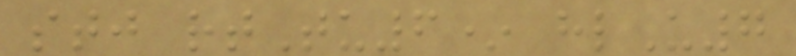stj rtTu6* hlU7
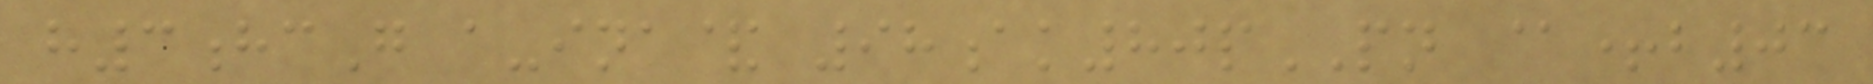h3hcG a-ina& 98ak80pPN @+b03
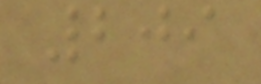209
